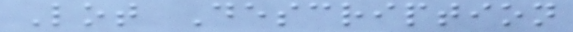Lot Description
